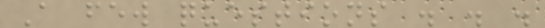A few questions . . .
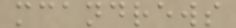mcandrews
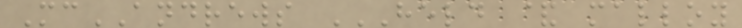McANDREWS HELD & MALLOY
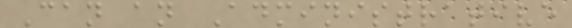Can an Administrative
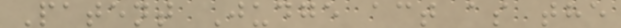Patent Judge act as the
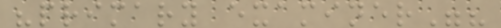"primary examiner"?
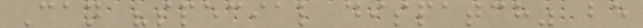Can "special dispatch" be
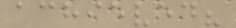achieved?
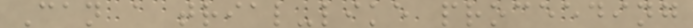Can a trial-like proceeding
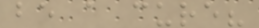be a cure?
